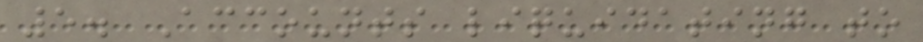5. Accounts liquidating to
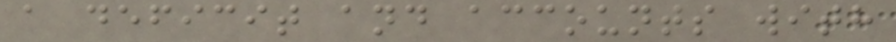a deficit and accounts with
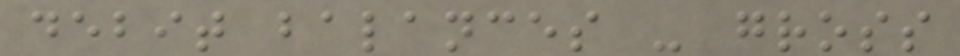debit balances - gross
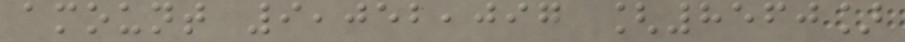amount 9,052,097 [8560]
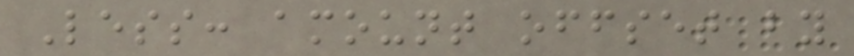Less: amount offset by
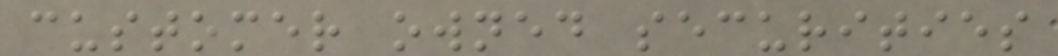customer owned securities
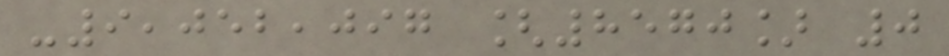-9,052,097 [8570] 0
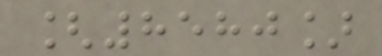[8580]
